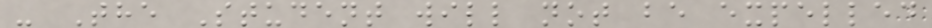- The Student will not be expelled
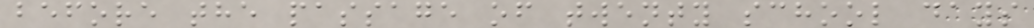before the passage of twenty school days
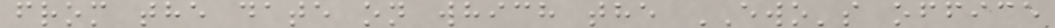from the date on which the EWO's office
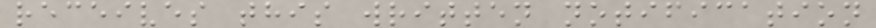receives this written notification
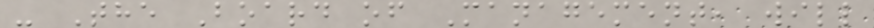- The Board of Management, will
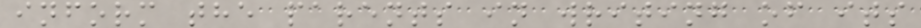inform the parents in writing of its
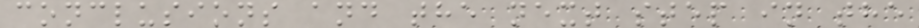conclusions and the next step in the
